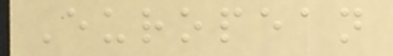European
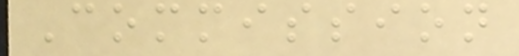Commission
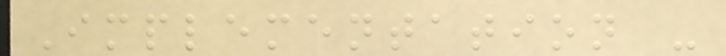Implementation -
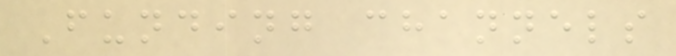Funding channels
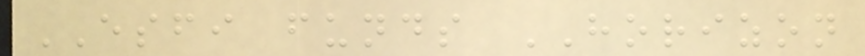ESFI funds HORIZON
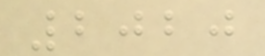2020
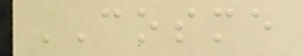COSME
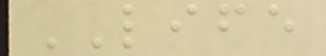LIFE
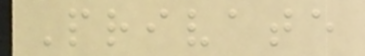Private
